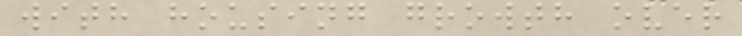with housing growth over
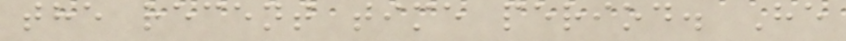the recent time period. He
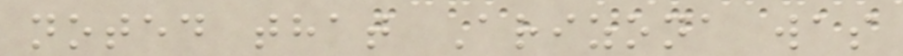noted that Arizona was
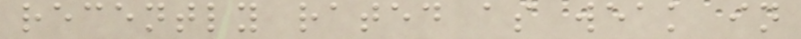recently rated as weak in
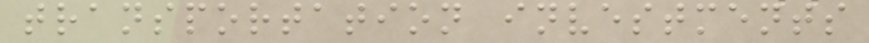transportation investments
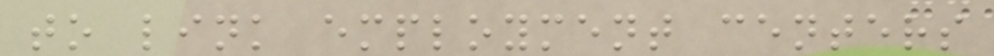to link employment centers
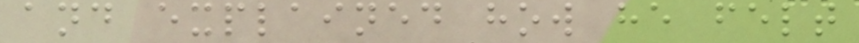and explained how he felt
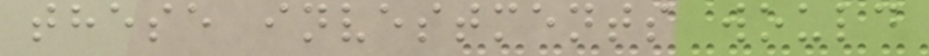these investments would
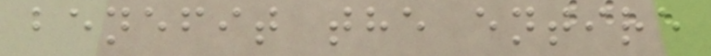benefit the entire
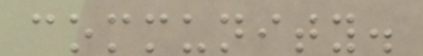community.
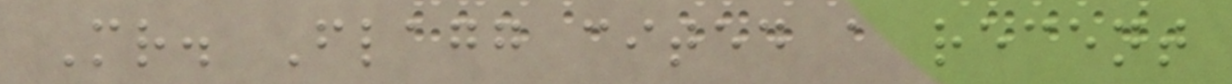Mr. Flagg cited a recent
